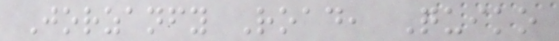Jorzanfy Road, Quiko
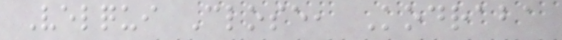Velqui Close, Kodraba
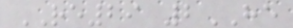RE29 2HE
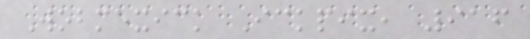Wobmexick Ickpix, 916
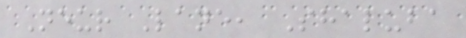Neur Lane, Shaluba
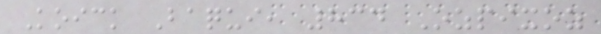Koick Baqui, 834 Ozpixoz
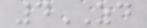4ZD
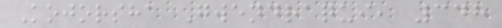Kojorsha Gwendraqui, 348
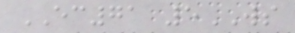EC71 5WS
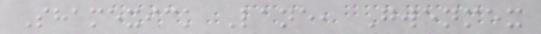Shamexick Lane, Gwenmex
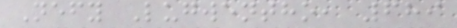Nefy Lugwentho, 689
